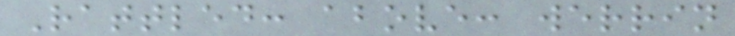Rattled: above: werrin
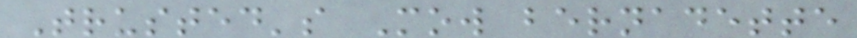Trusted's Mow bernadette
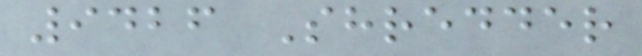9426 Shredder
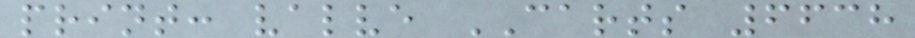print: valve CARTS 6638
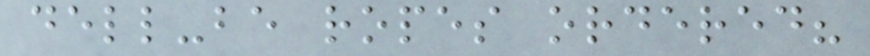dell-be ropes ordered?
